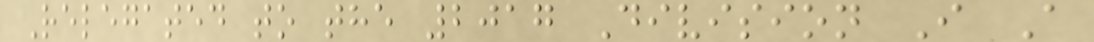Relegated to the 2017 Division I A
